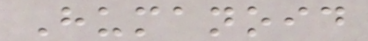Humanoid
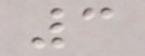3
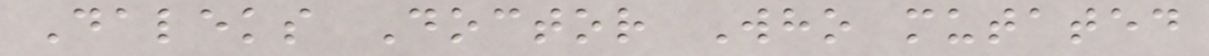Daleks Doctor Who mutated
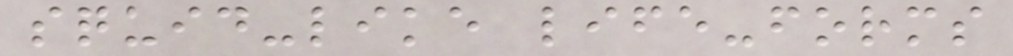squid-like life-forms
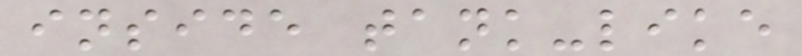inside tank-like
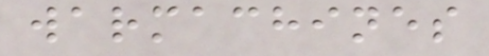warmachines
